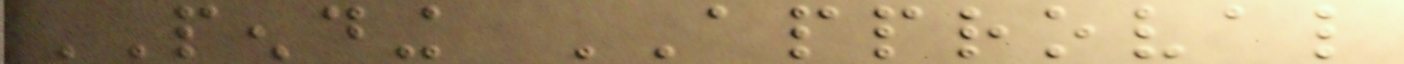PENDING APPROVAL
